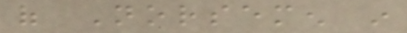of Norsemen in
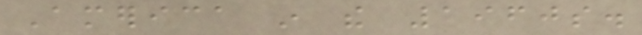America in the 1960s.
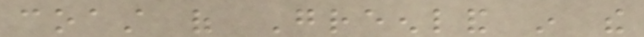coast of Greenland in the
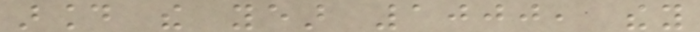around the year 1000, they
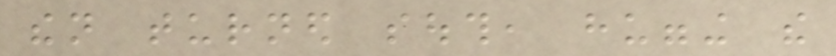then turned south, hugging the
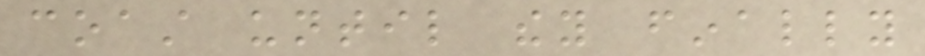coast until they finally
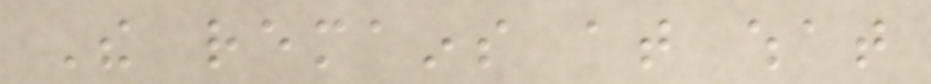The remains at what
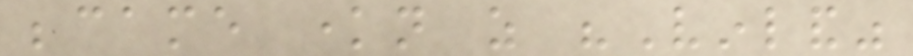became known as "Vinland"
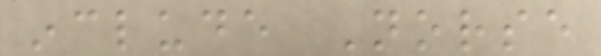include Norse
